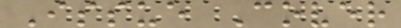Issue Cover
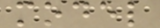model
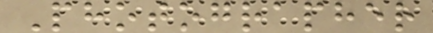Photographer
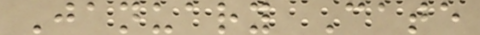January Cate
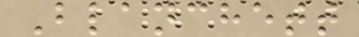Blanchett
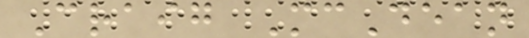Craig McDean
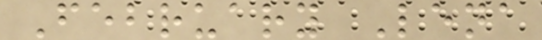February Lena
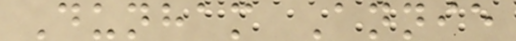Dunham Annie
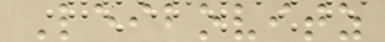Leibovitz
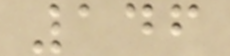146
